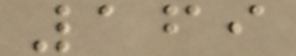169
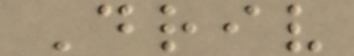Driv
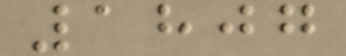1807
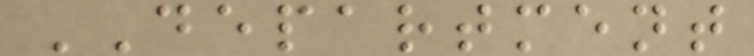DEPARTMENT
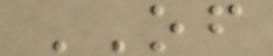OF
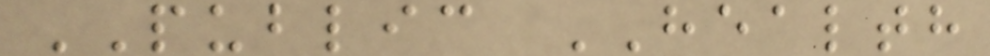PUBLIC HEALTH
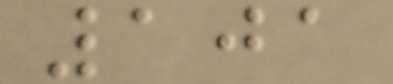101
